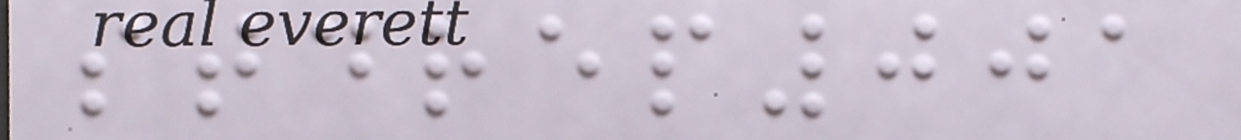stdrep001
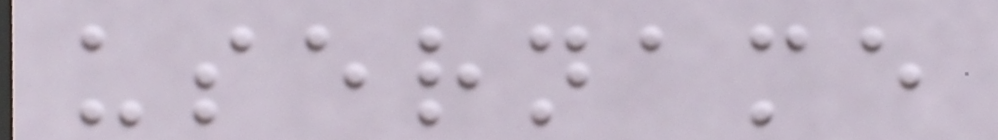username
